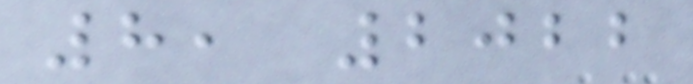8, 2022
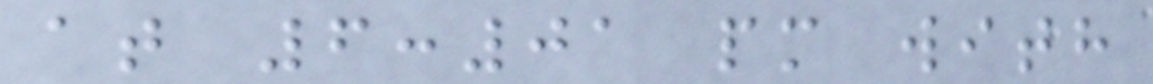at 6:01 pm with
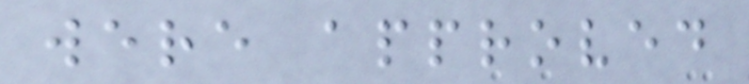were approved
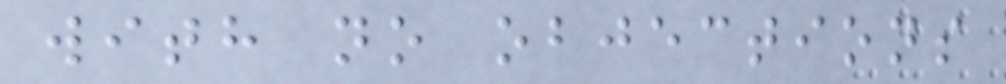with no objections
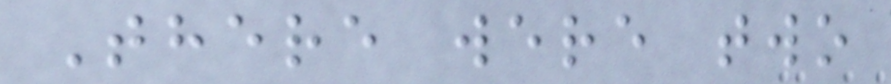There were two
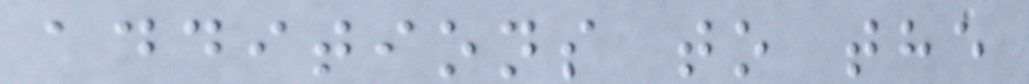additions to the
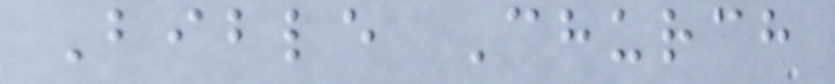Bible Church
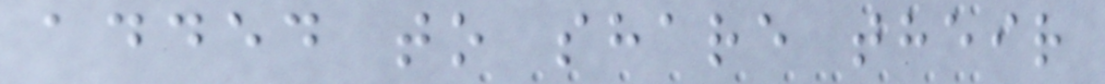added to share their
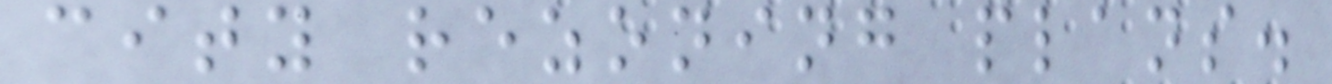city rezoning plans.
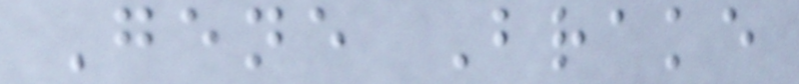Gene Brake
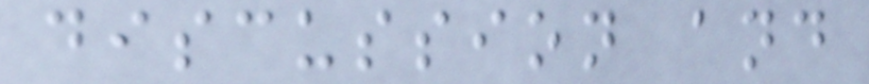discussion and
